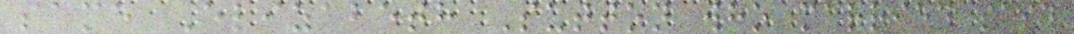same Elizabeth Sutton who married said
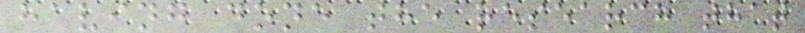having done the research that
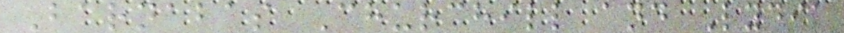Barnabas Churchill and Lydia
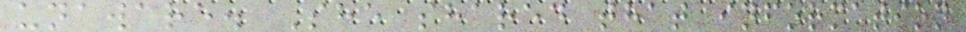unaware. She shared that information
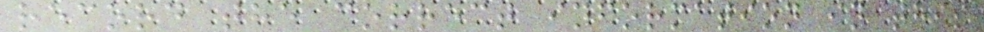record the correct information in this
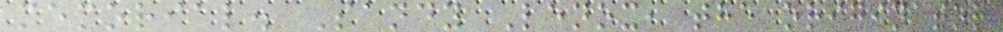memorial. Sandy Lenox, the originator
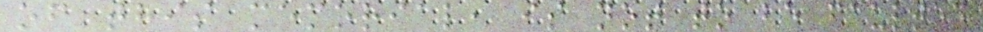of this memorial, is not to be faulted
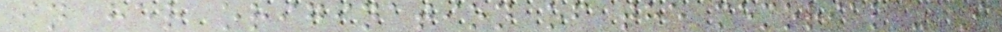in her origination of the memorial - I
